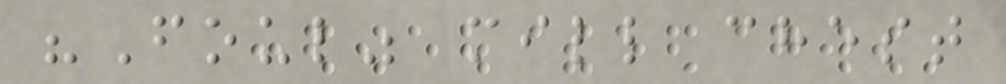"Foul" mill chest
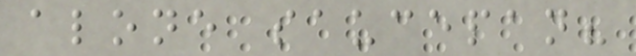alone saucepan?
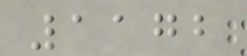1172
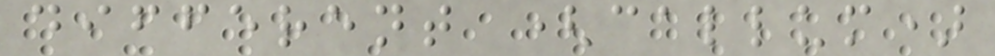different (callum)
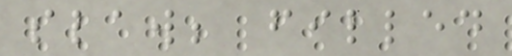slaw; filled
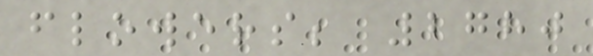flowers; 2780
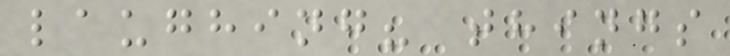laughing? things
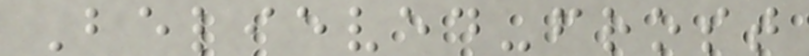Believed-frost
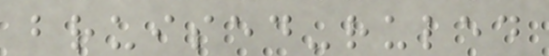bruised-ruled
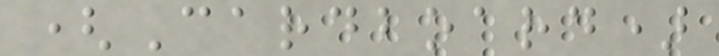(Cardboard)
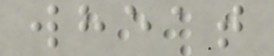wheat
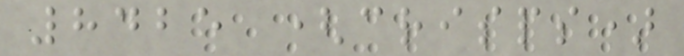8425 (crisps)
